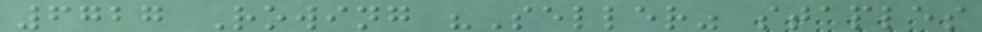6727 Rowing "Seller" staples
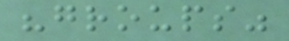"groups"
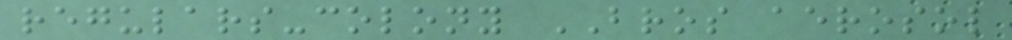regulars-colony BROS aerosol
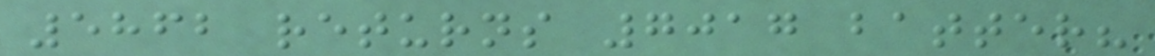5862 returns 7017 batter?
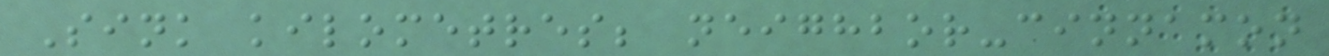Sink kilometres; neighbor-cinnamon
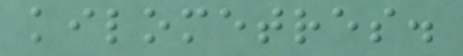kilometres.
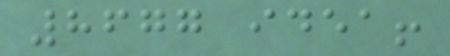8677 idea!
